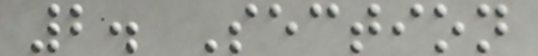2. Section
